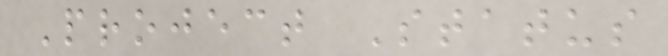Project Status
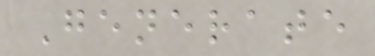Generate
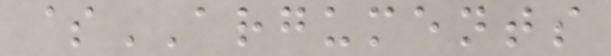$ARGUMENTS
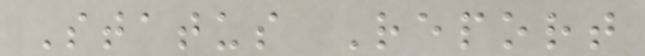Status Report
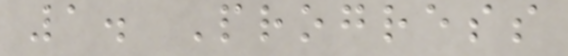1. Progress
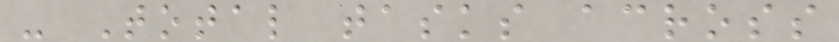- Total tasks across
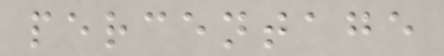percentage
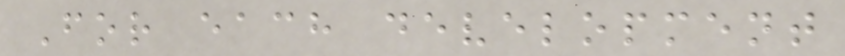For each development
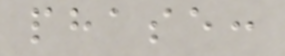phase:
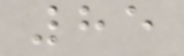85
